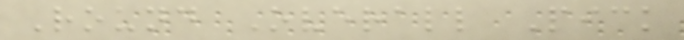Round Overall Pick
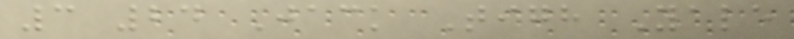3 24 Jack Tigh Yale
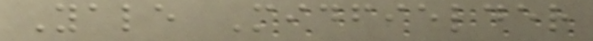Yale Midfielder
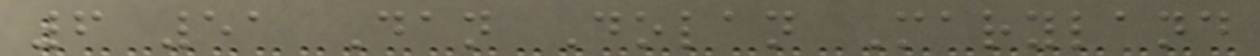6 51 Dan Dolan Maryland
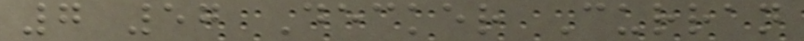7 57 Decker Curran
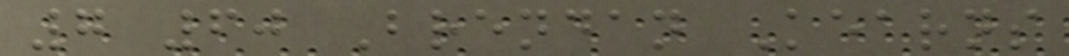7 60 Brendan Kearns
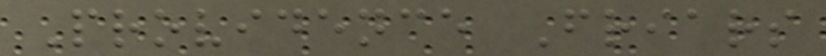Providence Friars
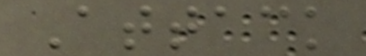Attack
